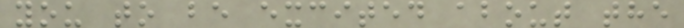you to be excited about the
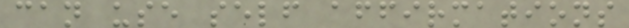can use self affirmations
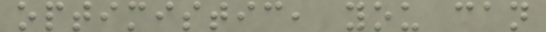optimistic, you can
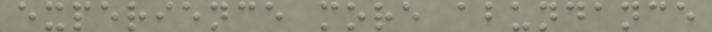experience more abundance
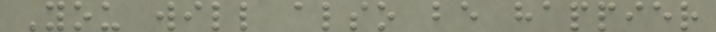You will also be happier
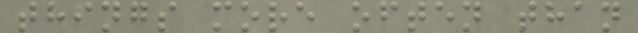things more often than
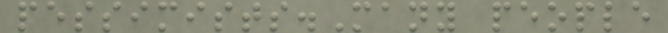pessimists.Many people
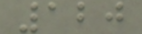120
